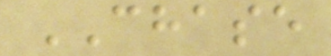CHASE
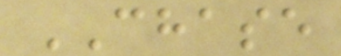CHASE
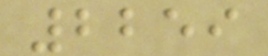2259
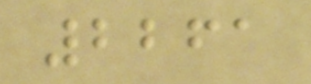2261
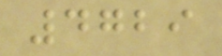4729
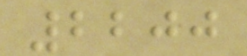2200
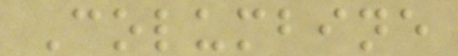Columbine
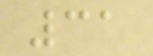31
